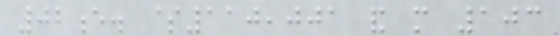02e. $110,001 and more 103
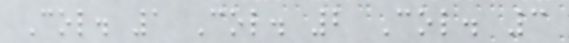Col. 1 Col. 2 Col. 3
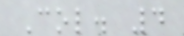Col. 4
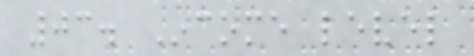03. Income level
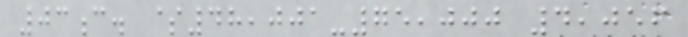03c. $48,001-75,000 4,056
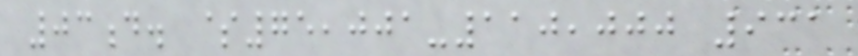03d. $75,001-110,000 931
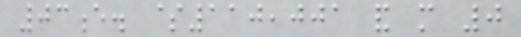03e. $110,001 and more 0
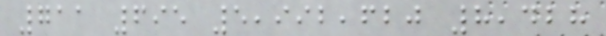711 695 5,992,620 8,428
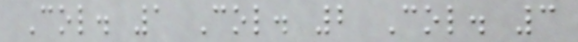Col. 1 Col. 2 Col. 3
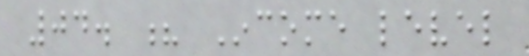04. ? Income level
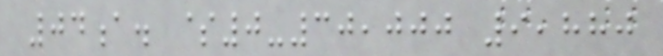04a. $0-30,000 9,880
